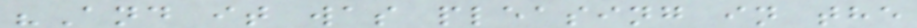"And it was pleasing in the
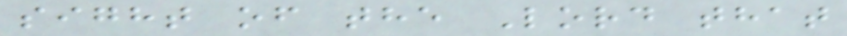sight of the Lord that
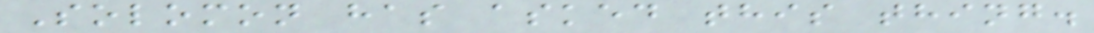Solomon has asked this thing.
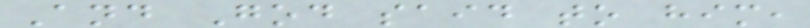And God said to him,
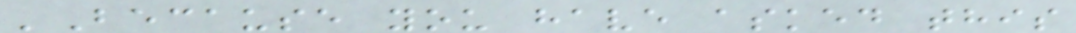'Because you have asked this
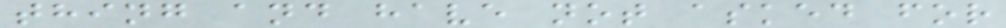thing and have not asked for
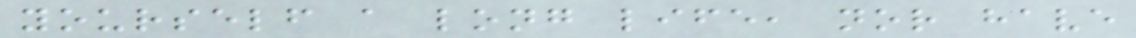yourself a long life, nor have
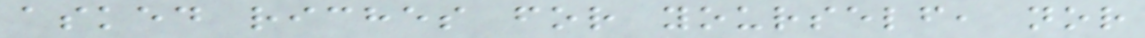asked riches for yourself, nor
